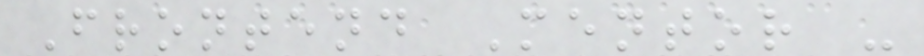Frontend Mentor -
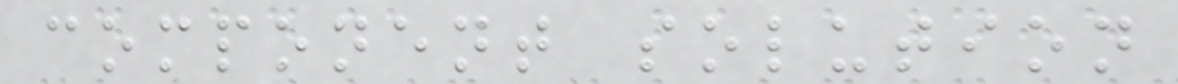component solution
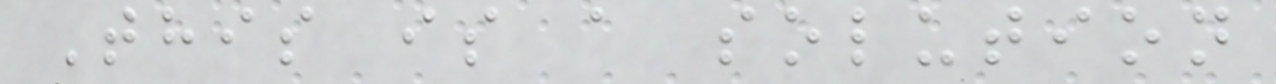This is a solution
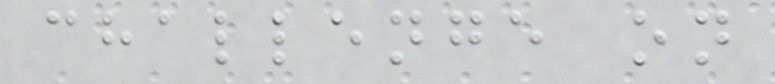challenge on
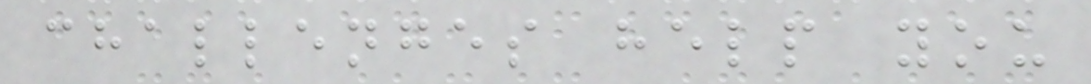challenges help you
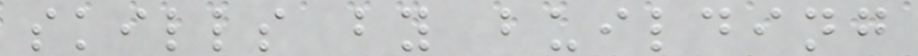skills by building
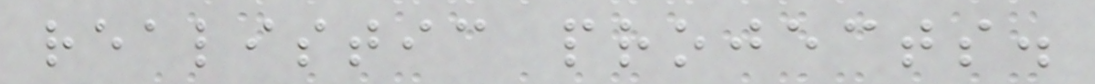realistic projects.
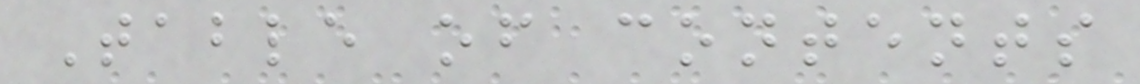Table of contents
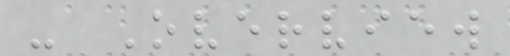- Overview
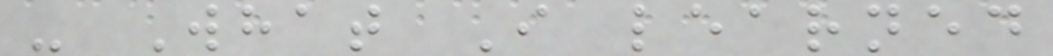- What I learned
